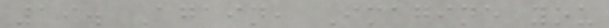19. Again, Imagine you
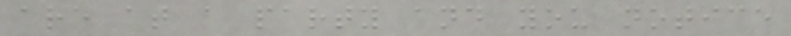are at a party and you notice
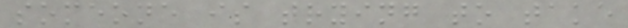someone is trying to take
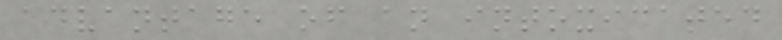advantage of an intoxicated
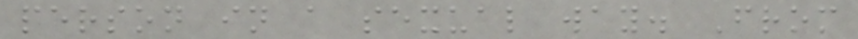person in a sexual way. From
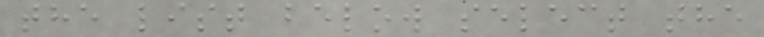the list below select the
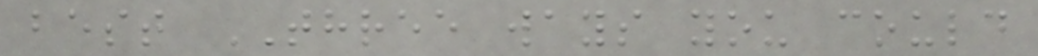best THREE ways you could
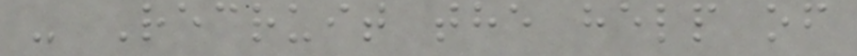- Recruit the help of
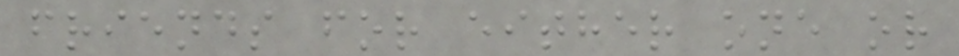friends for either one or
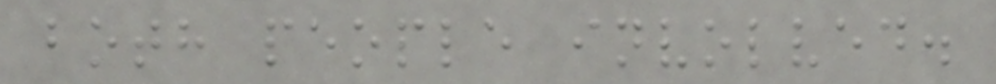both people involved.
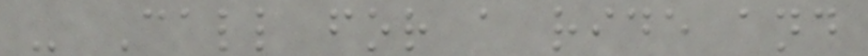- Call for a ride and
